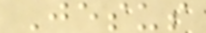Jesus
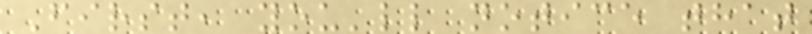First, you'll notice that
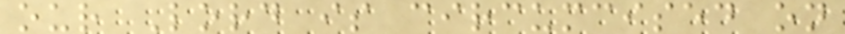our Lord is circumcised on
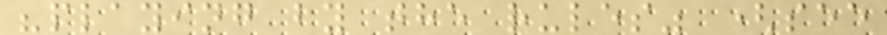"playing by the rules" (see
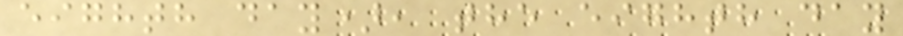eighth day), the eighth day
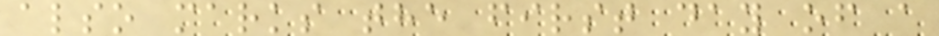also marks the first day of a
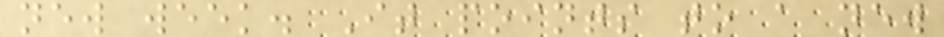new week. It points to a new
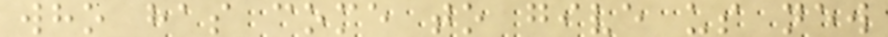who has come to give us new
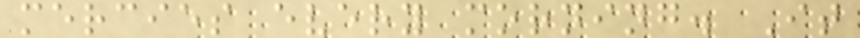mercies every morning. It
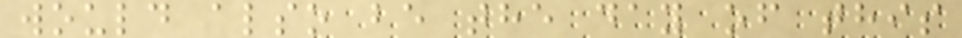would also be the day of this
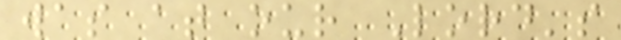was at our Lord's
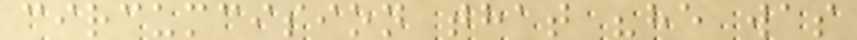circumcision that "he was
